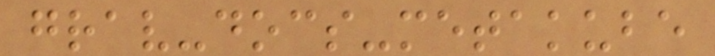grav-docs-metakube
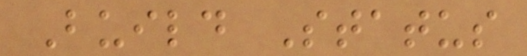Build Status
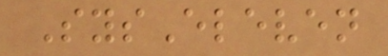SysEleven
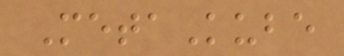MetaKube
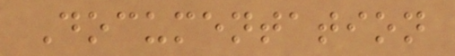Documentation
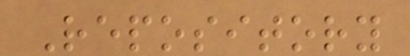Repository
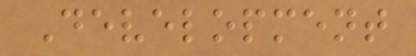Development
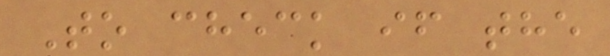To check if the
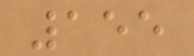155
